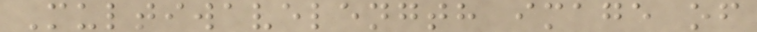Multiwavelength image of
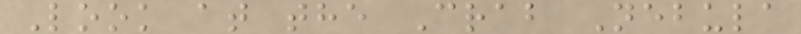Look at the Crab Nebula
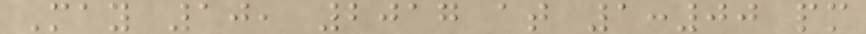May 10, 2017 at 1:00 pm
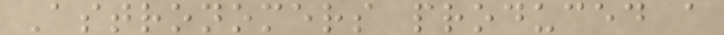Astronomers produced a
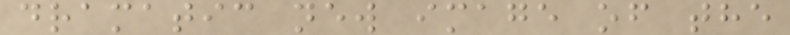dramatic new image of the
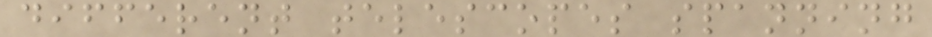different telescopes spanning
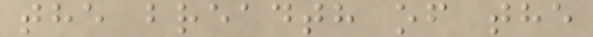the breadth of the
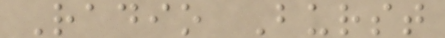Radio Burst
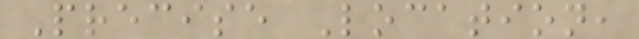Precise Location,
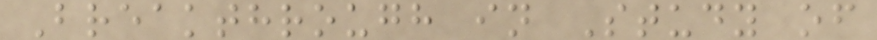Breakthrough in Study of
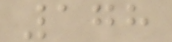178
